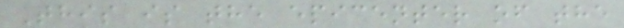This is the epicenter of the
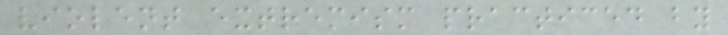violent extremism practiced by
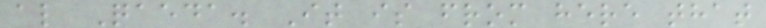al Qaeda. It is from here that
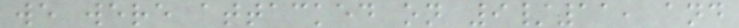we were attacked on 9/11, and
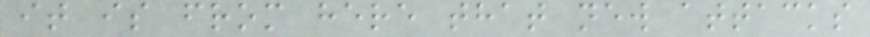it is from here that new attacks
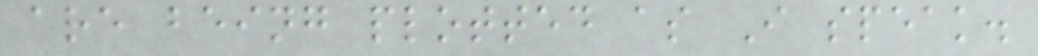are being plotted as I speak.
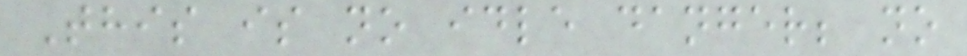This is no idle danger; no
